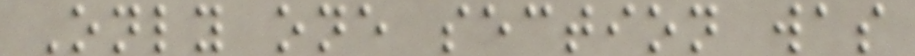Only one section was
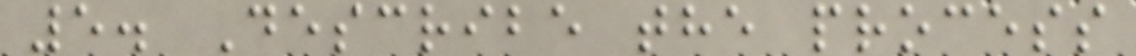5. Describe the process
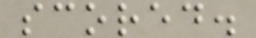scored.
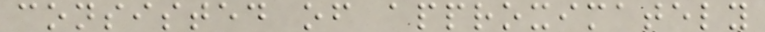consisted of approximately
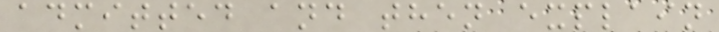admitted and then explain
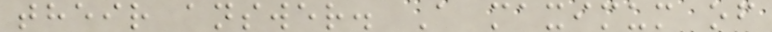their answer. A maximum of
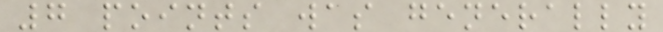7 points was generally
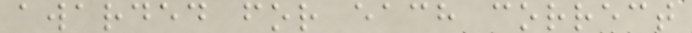awarded for each correct
